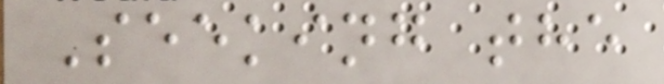Seeking the
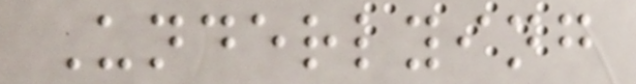Underlying
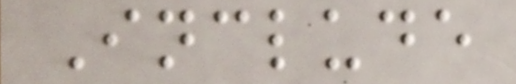Include
